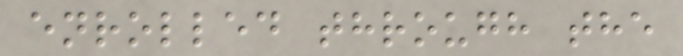enrolled through the
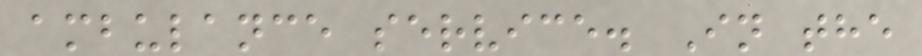ambulance service. In the
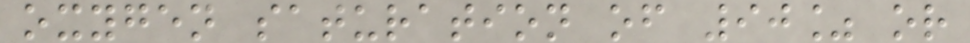oxygen saturation of 90% or
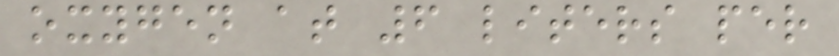oxygen at 6 liters per
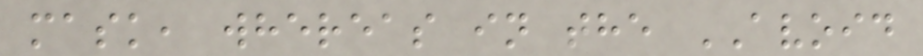mask, whereas in the AVOID
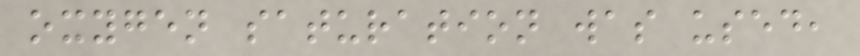oxygen saturation was used,
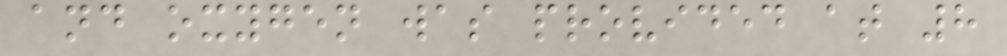and oxygen was provided at 8
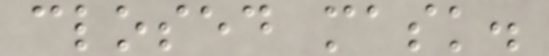closed mask.
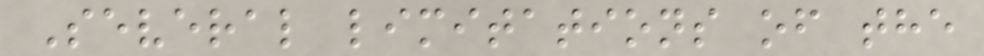Several limitations of the
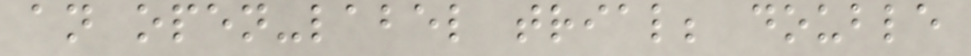an open-label trial; double
